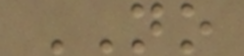NO
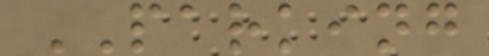PARKING
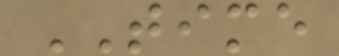TIME
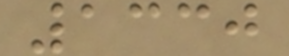1330
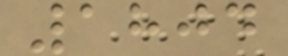1804
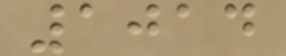1014
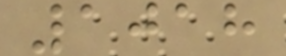1018
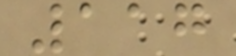117
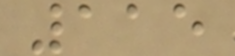115
